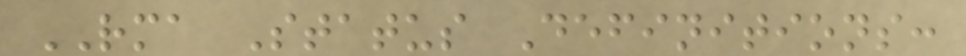RMA Status Definitions:
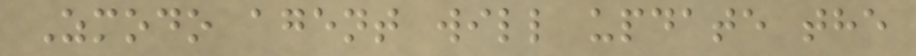Zmodo agent will update the
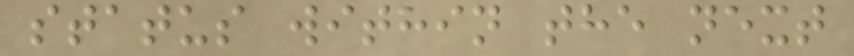status within the next
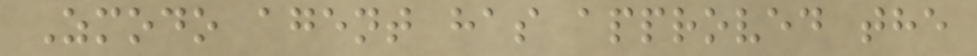Zmodo agent has approved the
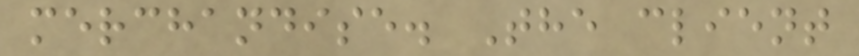merchandise. The client
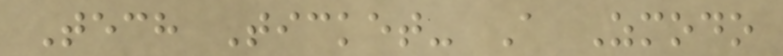Tech Ticket- A Zmodo
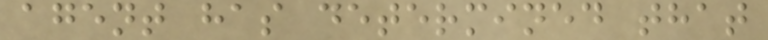agent has determined that
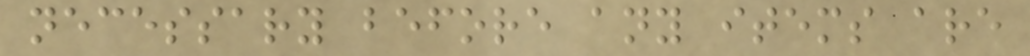necessary before any items are
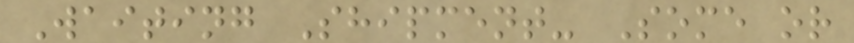Waiting Shipment- Some or
